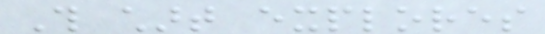This chart explores
